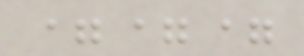===
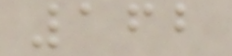162
